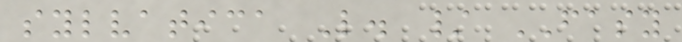sylvatica L. / FASY
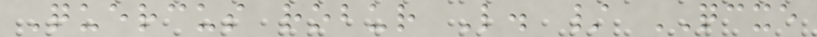Quercus robur L. / QCXE
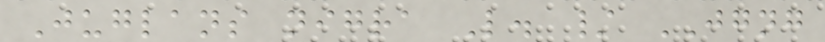Juglans nigra L. / JGNG
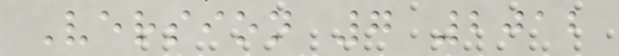Version 7 2012
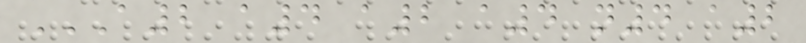A2 A4 A2 A4 N4 A2
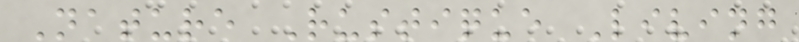Nature Rustique Living
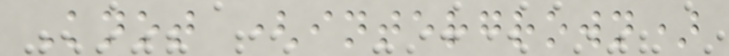Knot (intergrown)
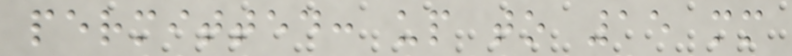permitted: up to 15 mm
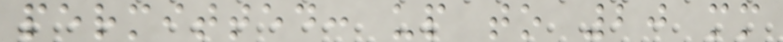permitted: up to 20 mm
